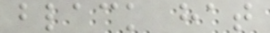black hat
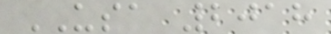USA 2018
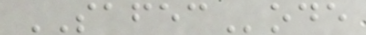SAFECode
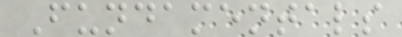Fundamentals
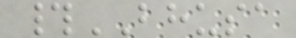#BHUSA
